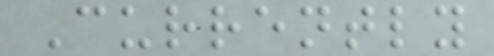Currently
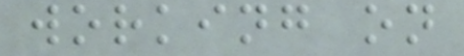working on
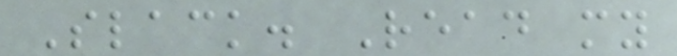Slack. Read my
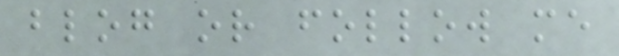blog or follow me
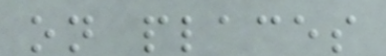on places
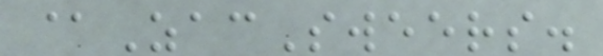@ZacSweers.
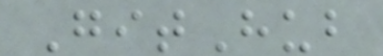GitHub
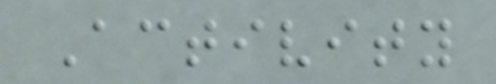Activity
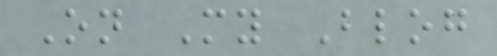On My Blog
